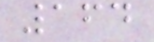164
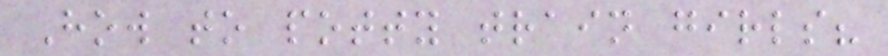How to potty train girls?
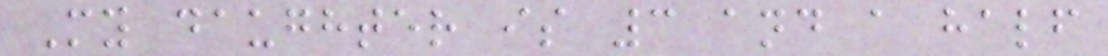My daughter is 3 and a half
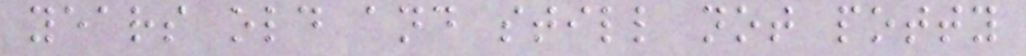years old and still not potty
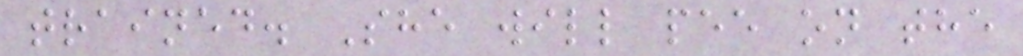trained. She will pee on the
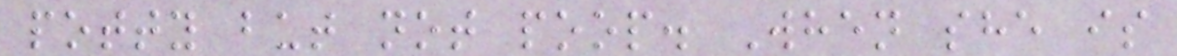potty but not poop. When she is
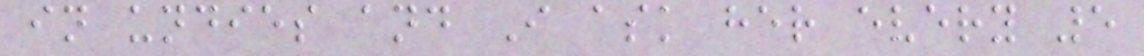in undies and I ask her every 5
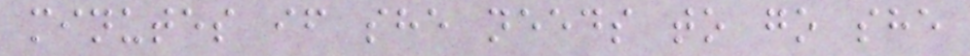minutes if she needs to go she
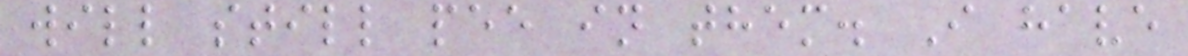will still pee in them. I have
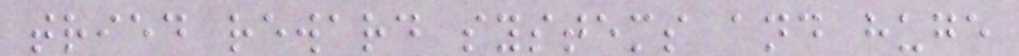tried reward systems and huge
